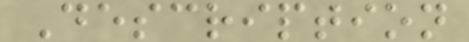Description
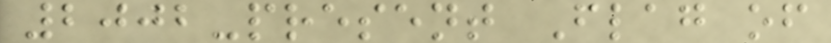2002-present Flag of
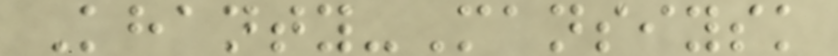Khanty-Mansiysk
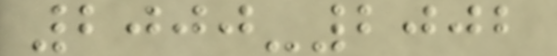2000-2002
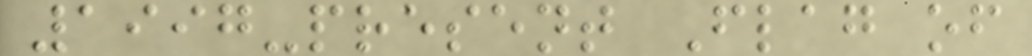1997-present Flag of
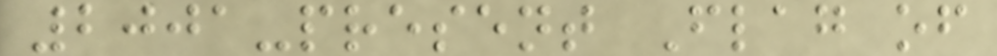2001-present Flag of
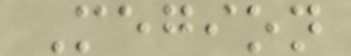Megion
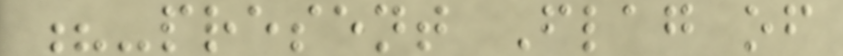?-present Flag of
